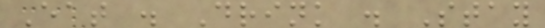Eat . Drink . Stay
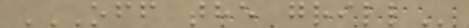OFF THE GRILL
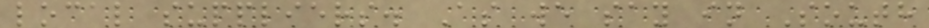local suppliers. As we say in South
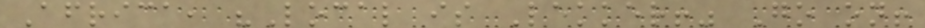Africa, "Local is Lekker!" Go on!
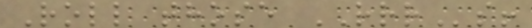Roll those RRRs!
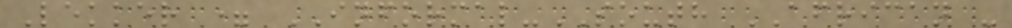Lekker = INFORMAL-SOUTH AFRICAN -
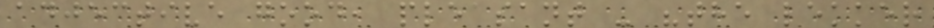adjective good, pleasant - "the lekker
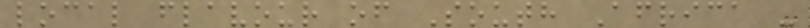local flavour of South Africa -
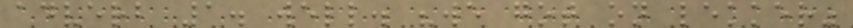adverb 1. well. "we got on lekker"
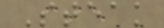Steak
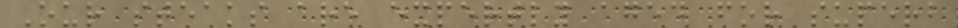Our steaks are expertly aged for superb
